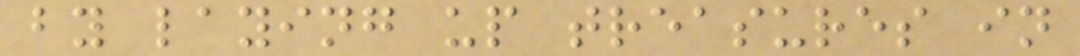by laying up treasures in
